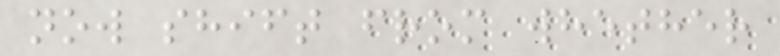now shift from whether
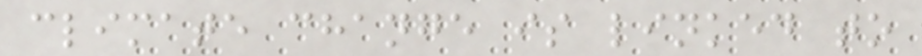climate change is linked to
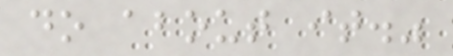do about it."
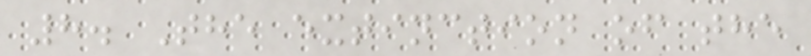8. The extinction of the
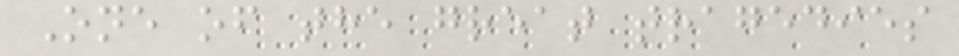One of the great tragedies
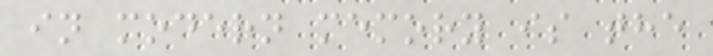in modern memory is the
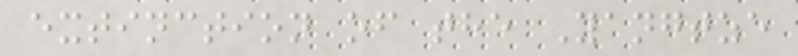extinction of the Yangtze
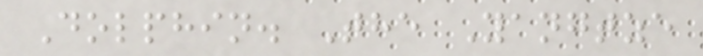Dolphin. The Yangtze
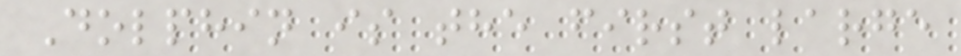Dolphin is the first large
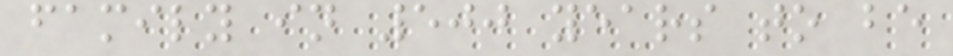family in 500 years to be
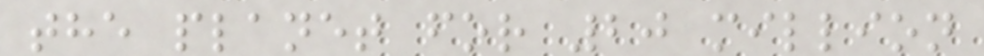the planet for 20 million
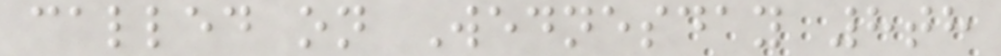called on Wednesday 8th
